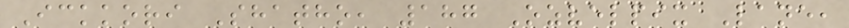Ickkori Shatho, 187 Ozvelpix Lane,
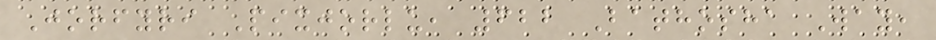Jorfyri Pixjorlu, 622 Bathosha Way,
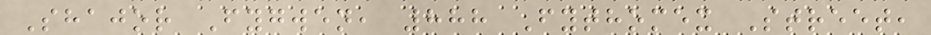Shajor Fygwen, 888 Fythomex Street,
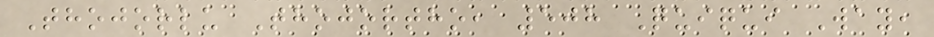Thojorlu Thojortho, 508 Quiqui Way,
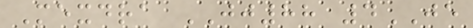Mexdra JJ88 4JE
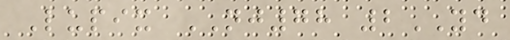Lupix NJ78 2YD
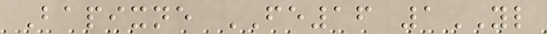Bapixne FE16 1YL
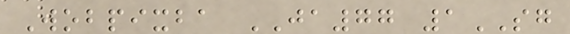Wobpixba JA77 1SG
